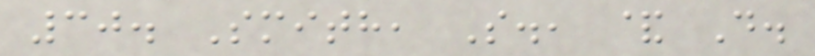30. Smith, S., & D.
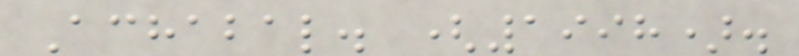Achabal. (1998).
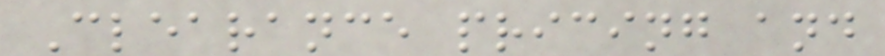Clearance pricing and
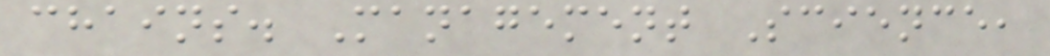chains. Management Science,
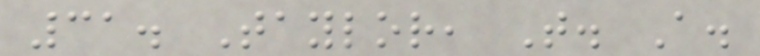31. Taylor, T. A.
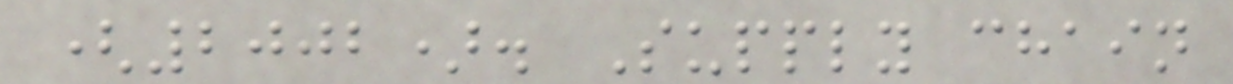(2002). Supply chain
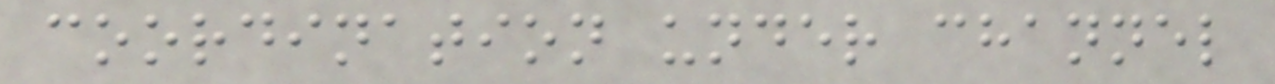coordination under channel
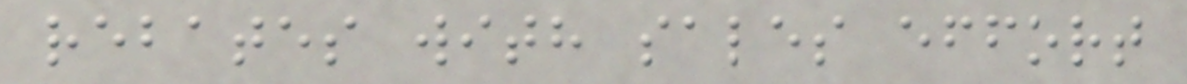rebates with sales effort
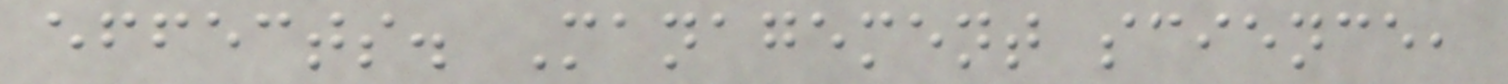effects. Management science,
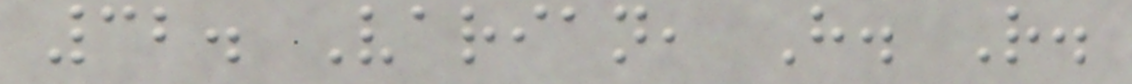32. Varian, H. R.
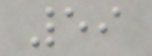59
